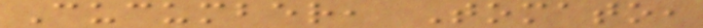Cucumber, Tomato,
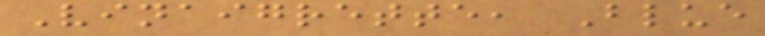Vinaigrette, Blue
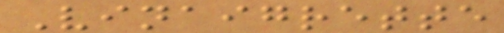Vinaigrette
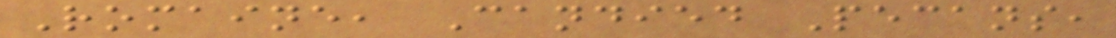Romaine, Candied Pecans,
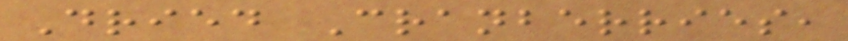Dried Cranberries,
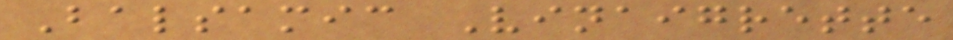Balsamic Vinaigrette
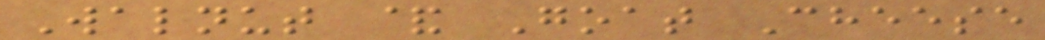Walnut & Goat Cheese
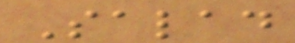Salad
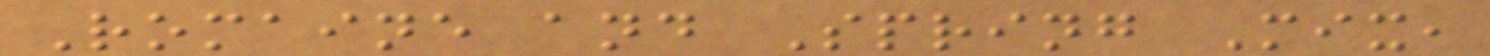Romaine and Spring Mix,
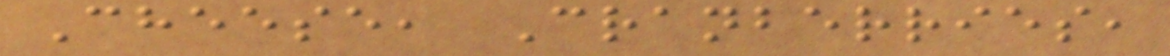Cheese, Cranberries,
